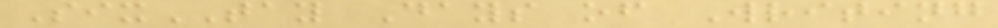SixTAY Days of Writing
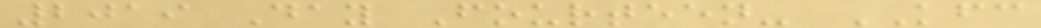2019 Day Fourteen- KFC
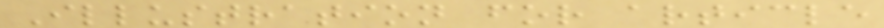Illustration for article
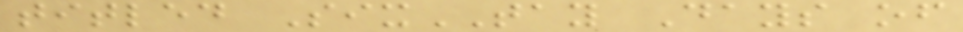titled SixTAY Days of
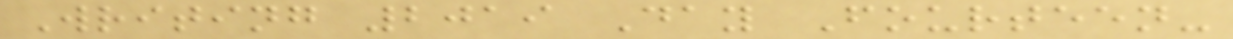Writing 2019 Day Fourteen-
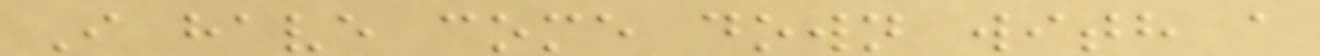I have come down with a
